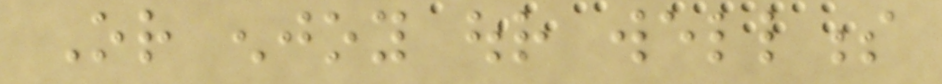Or enjoy our wellness
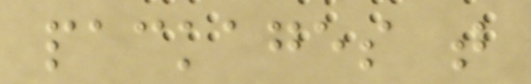packages that
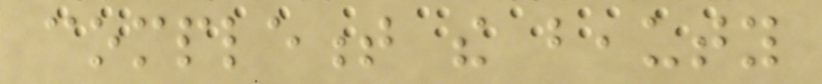complement the beauty
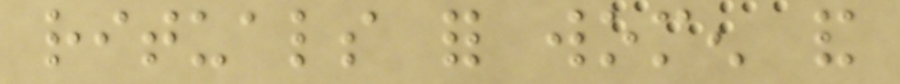rituals for women and
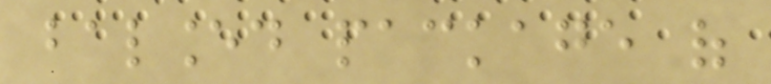balanced package of
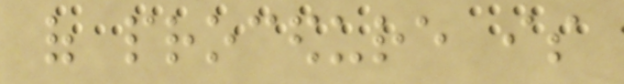of procedure is
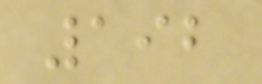192
